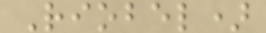Riobel)
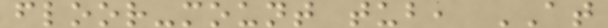floor-mount tub, AT
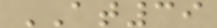AT39
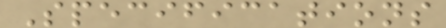Specifications
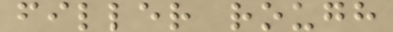filler rough
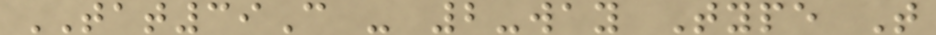TAT39C - 2-way Type T
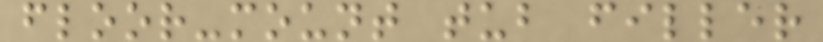floor-mount tub filler
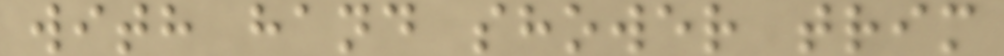with hand shower trim
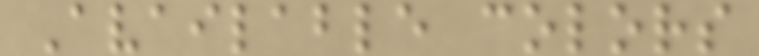Available colors
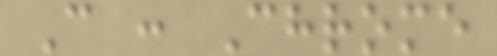C : Chrome
